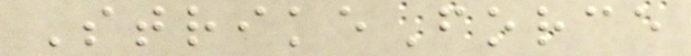StrikeForce
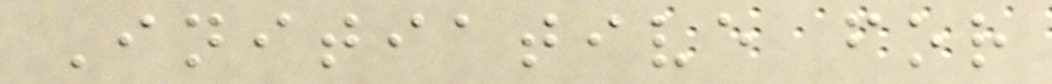Initiative for
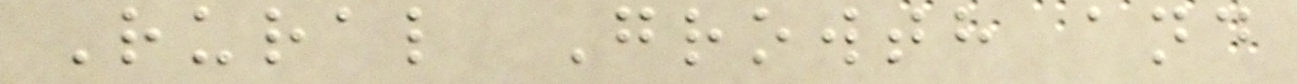Rural Growth and
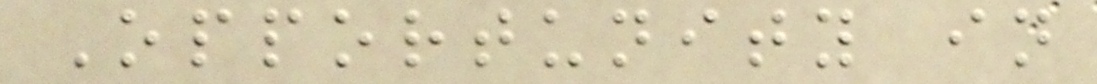Opportunity in
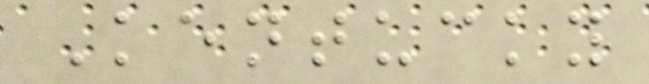Kentucky
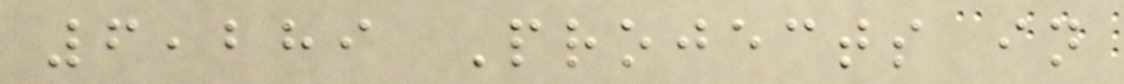6,289 Projects in
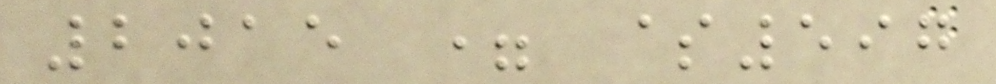2015 = $597
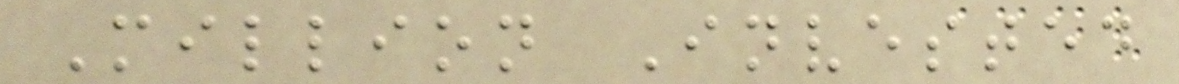Million Invested
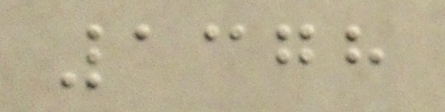1378
